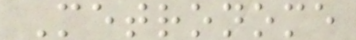Metronome
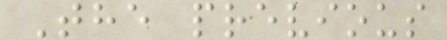The previous
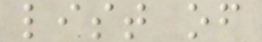list of
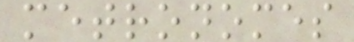metronomes
